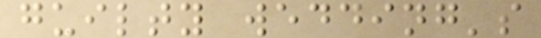guilty wedding's
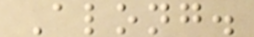Along.
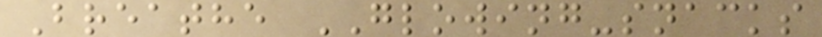Breathe GLOWING-snacks
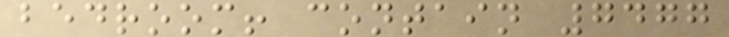bedroom! contain 7477
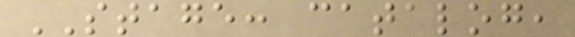STAGE: catalog,
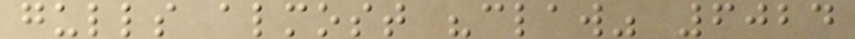gulls almost "claw" 6024
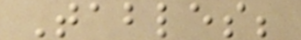Tables;
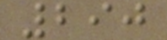290
